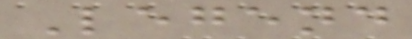Legend
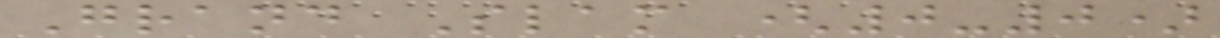Grand Slam (0-0)
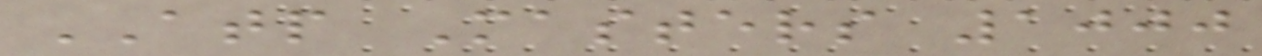ATP Masters 1000
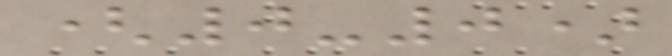(0-0)
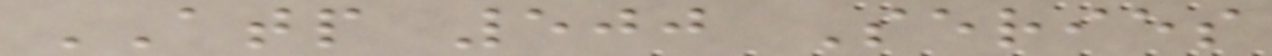ATP 500 Series
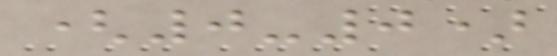(0-0)
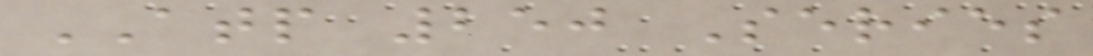ATP 250 Series
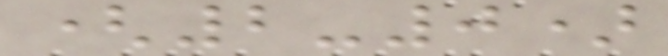(2-0)
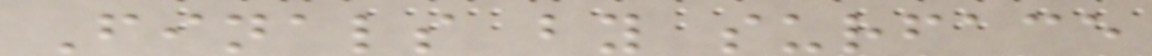Finals by surface
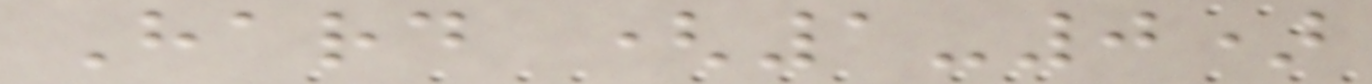Hard (1-0)
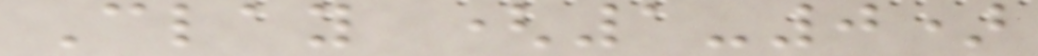Clay (1-0)
